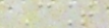Count
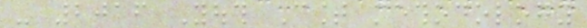- 2016 Youth Count methodology
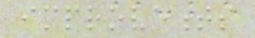improvements
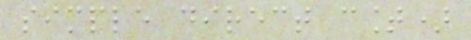simple direct count)
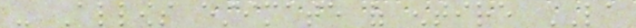- Allows estimate of entire LA
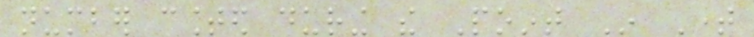number counted during the Point In Time
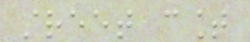street count
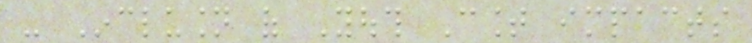- Inclusion of Youth Count impacts
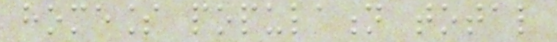homeless population total
